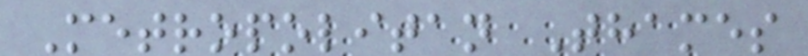Metropolitan Thames
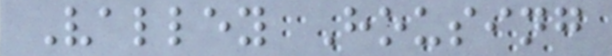Valley Housing
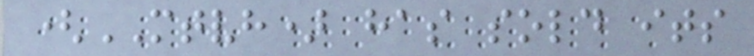(MTVH) has sold its
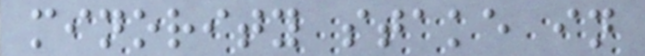minority stake in
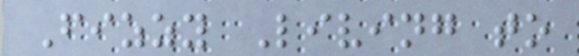Fizzy Living to
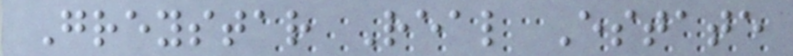Greystar Real Estate
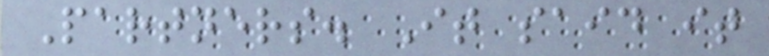Partners. It said it
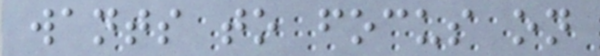wants to focus on
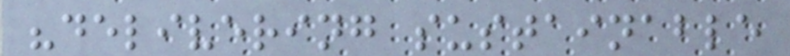"delivering sustainable
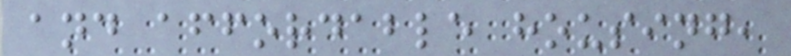and affordable housing,
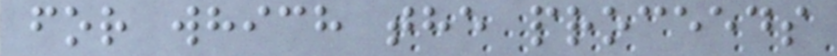for which the proceeds
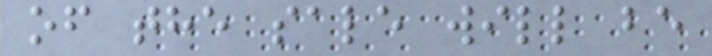of the sale will be
